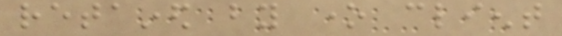retained by one client
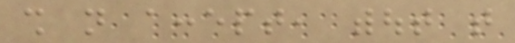shall not accept, without that
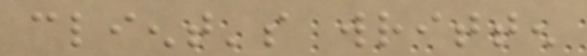client's written
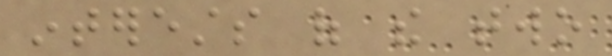interests of the two
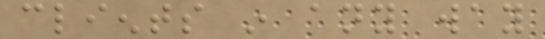clients in any way
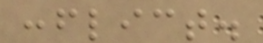conflict.
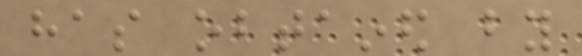has obtained by
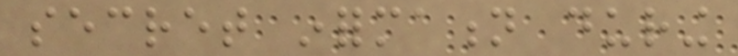secret information during
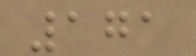171
